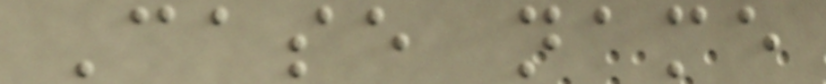Case name
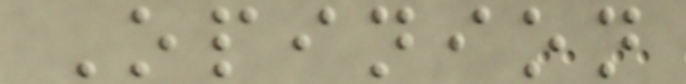Opinion
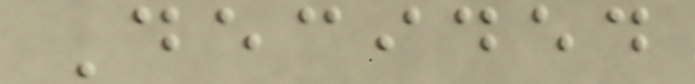Decided
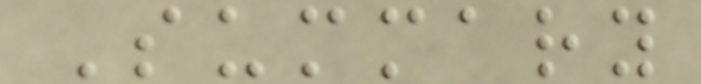Summary
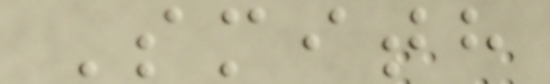Smith
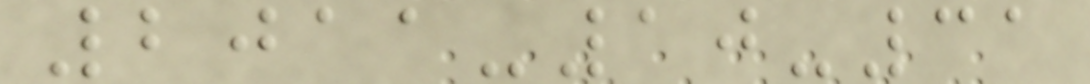2011-10-31
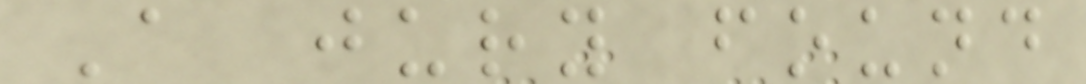A jury found
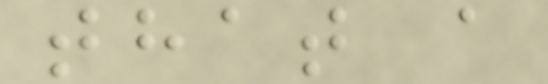that a
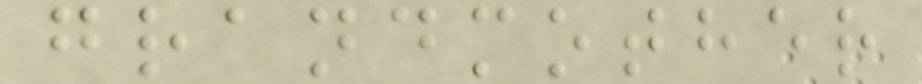grandmother
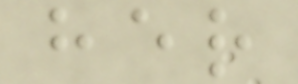her
